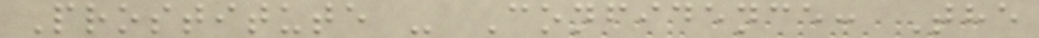Prostitute - Confidence: The
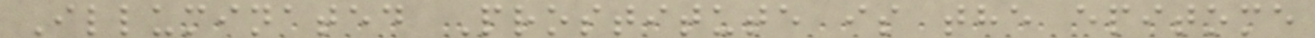Illuminated Prostitute is the epitome
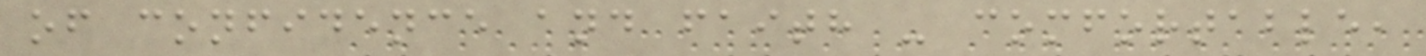of confidence and faith - comfortable,
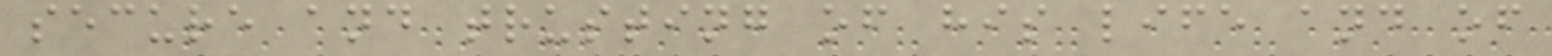secure and trusting of his life and of
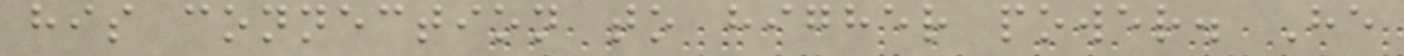his connection to higher power. He
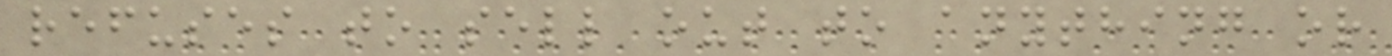refuses to sell out to anything or
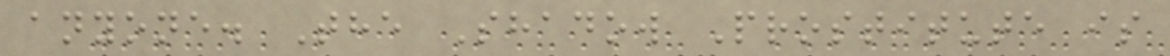anyone. The Shadow Prostitute is
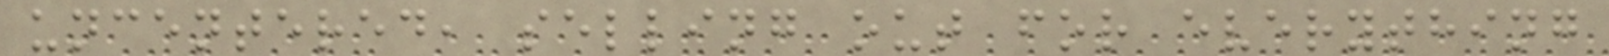uncentered, selling out for everything
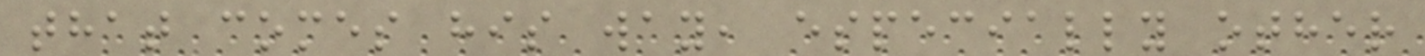that comes his way, especially other
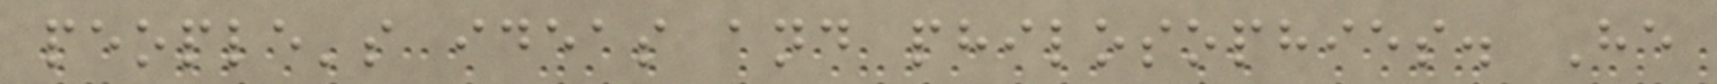people's ideas and philosophies. He
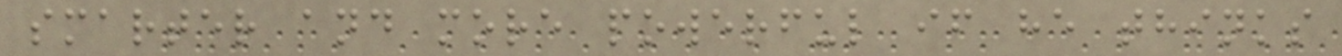smarter and more powerful if he thinks
